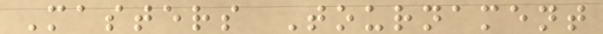Masters Tournament
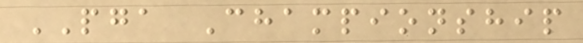PGA Championship
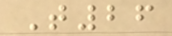T26
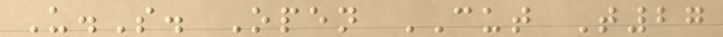U.S. Open CUT T27
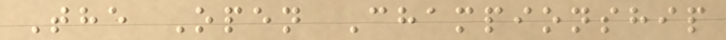The Open Championship
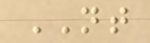NT
